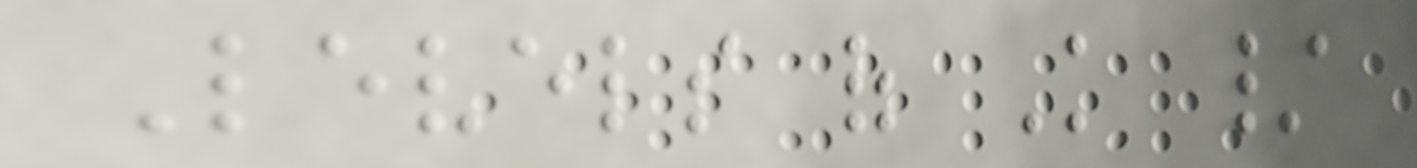Levels of Knowledge /
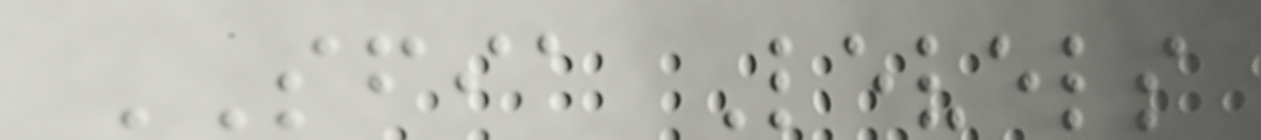SFIA Levels
